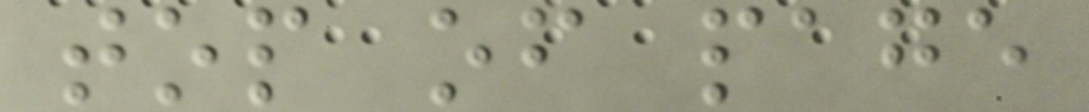top of page
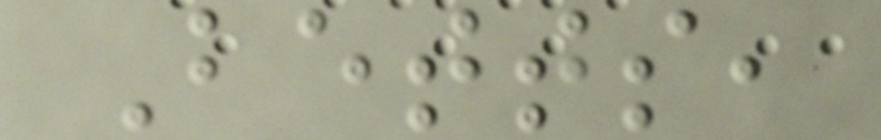Betts,
